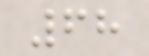68
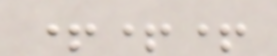+++
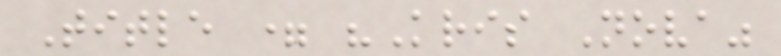Title = "Kris Nova"
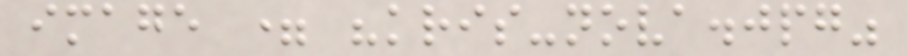image = "kris-nova.jpg"
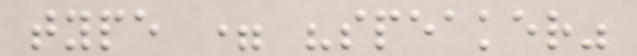type = "speaker"
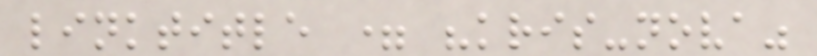linktitle = "kris-nova"
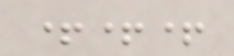+++
